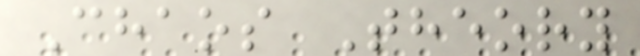Chaos Theory
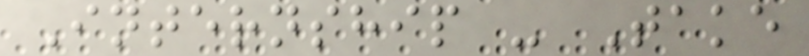Internship - Take
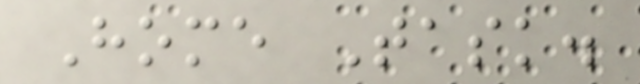Home Task.
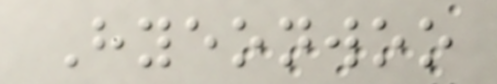Hyeonwoo
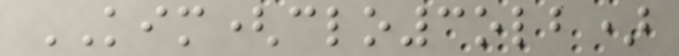KIM(clo3olb)
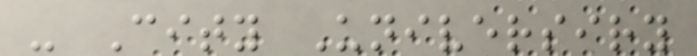- City Universiry
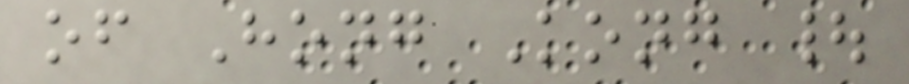of Hong Kong |
